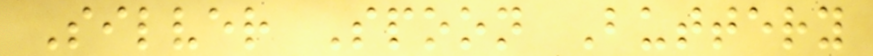Silver Spoon Buttery
